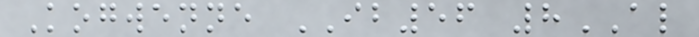Kogwenne IB56 8AL
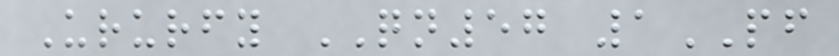Ururfy QN57 1PF
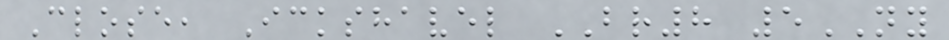Close, Ickshavel BR8 5NY
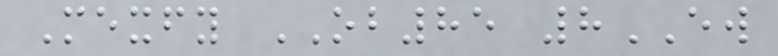Mexfy OB85 8EW
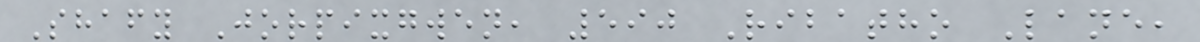Shafy Jorpixgwen, 590 Ribatho Lane,
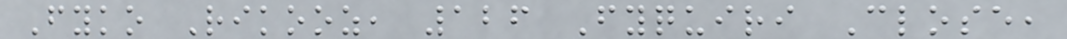Fyko Rikooz, 126 Fyquiri Close,
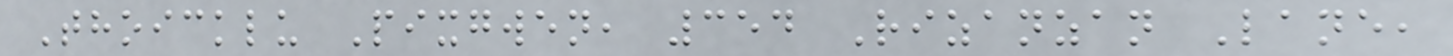Thoicklu Pixgwen, 354 Rizanzan Lane,
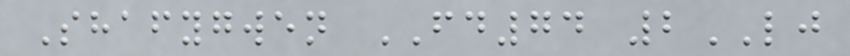Shafygwen FD74 2LJ
